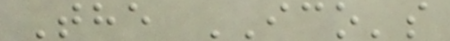The ICO's
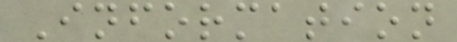Information
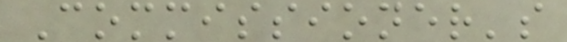Commissioner's
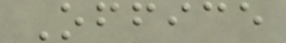Office
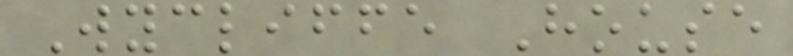Wycliffe House
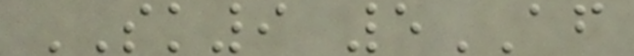SK9 5AF
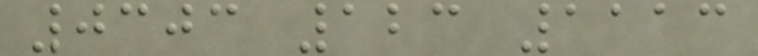0303 123 1113
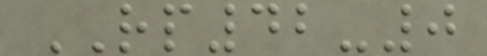RP42-0
